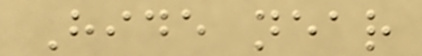Hide near
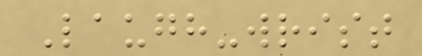Laugh-wrist
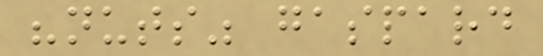"nuts" gaspard
